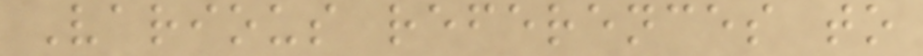Various references to
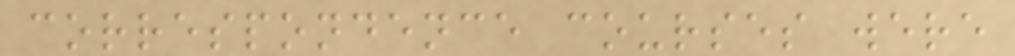correspondence courses were
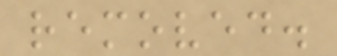removed.
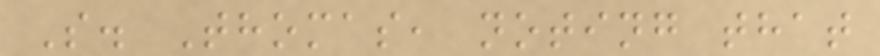S. Thomas, noting that
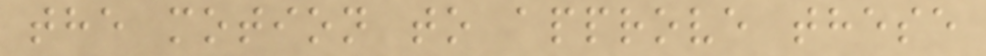the motion to approve these
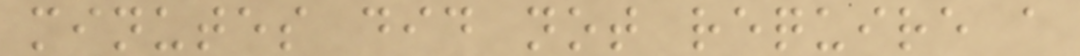minutes did not require a
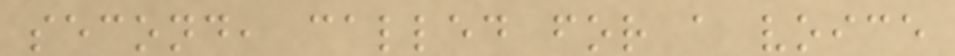second, called for a voice
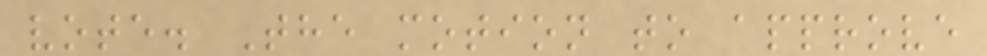vote. The motion to approve
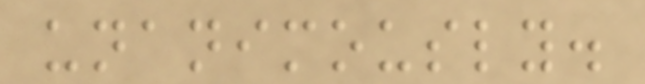unanimously.
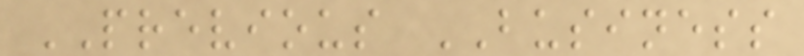PREVIOUS BUSINESS
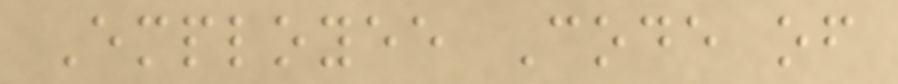Employee Code of
